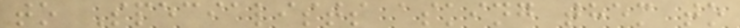to Specialists asking them to
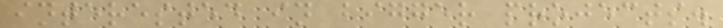interested in bigger projects.
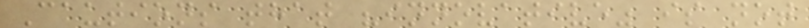Cautions that "innovative" is not
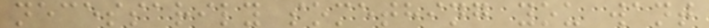necessarily something you want
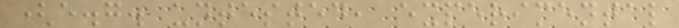(e.g. untested, experimental
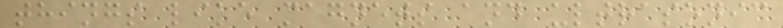things like magnets and ultrasonic
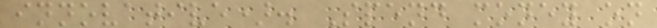innovative). Spend money on
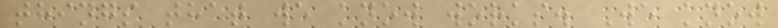things that we know works. We know
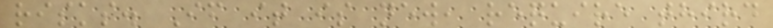risks. If it is new, require third
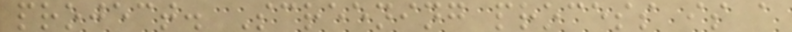project. Screening process is a
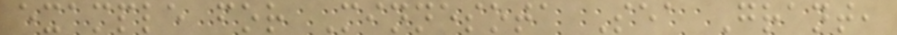example for Minnesota Sea Grant,
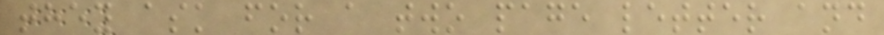they ask for a two page letter and
